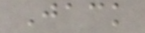Jack
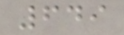649
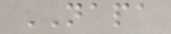NAPA
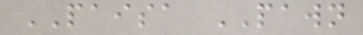PAISA PAWN
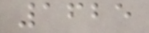1625
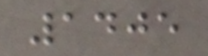1405
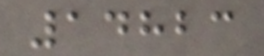14823
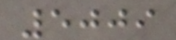5009
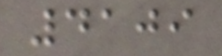4109
